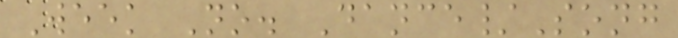Week No. Dance/Song
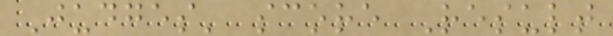Judges' score Result
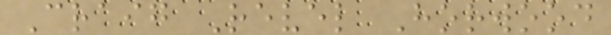Craig Revel Horwood
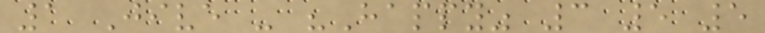1 Jive - "Happy" 3 5 5
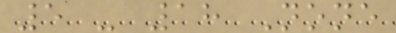5 - 18 None
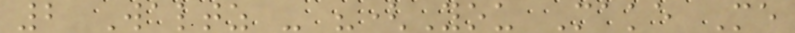2 Waltz - "(You Make Me
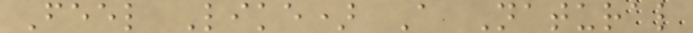Feel Like) A Natural
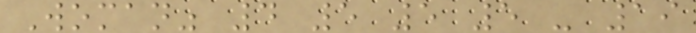Woman" 4 5 5 5 - 19
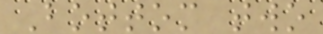Bottom two
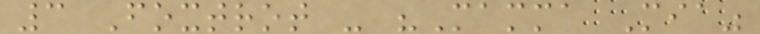3 Foxtrot - "Mamma Mia"
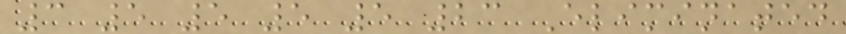3 5 5 5 5 23 Eliminated
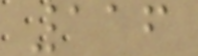116
